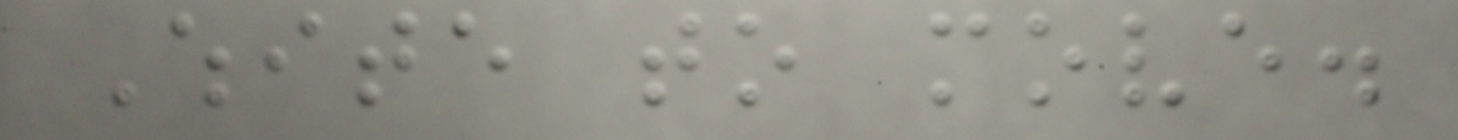White to move.
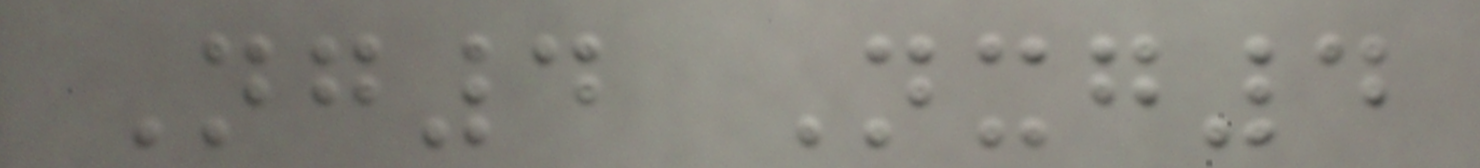Ng4 Nxg4
